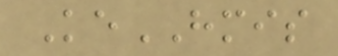KeHMIS
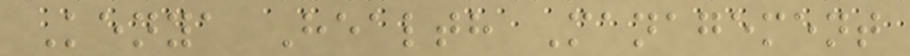Kenya Health Management
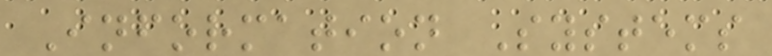Information Systems
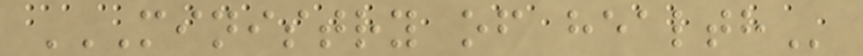MINISTRY OF HEALTH
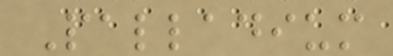Palladium
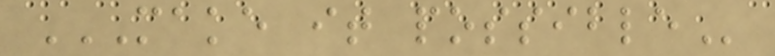MAKE IT POSSIBLE
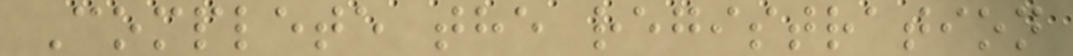Complete the registration
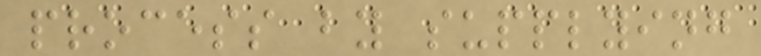process by supplying
